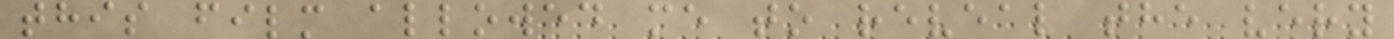this film allowed me to reveal the very
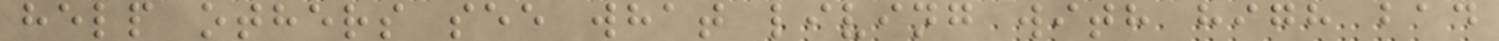help others see what living with high bad
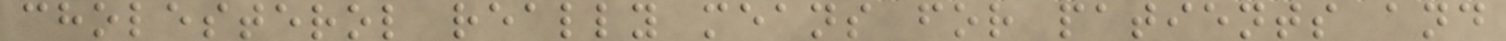cholesterol really means for patients and
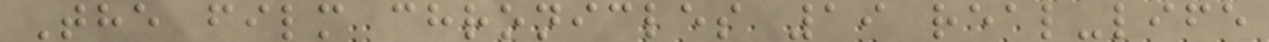The film chronicles 19 real-life
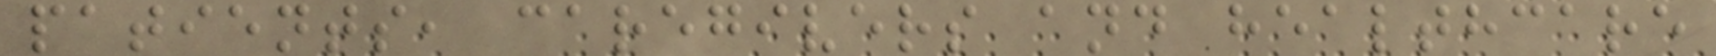patients, caregivers and healthcare
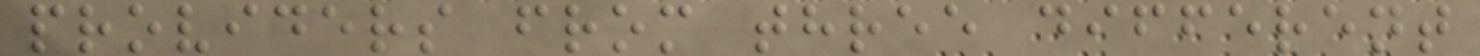providers from three different
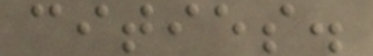cities.
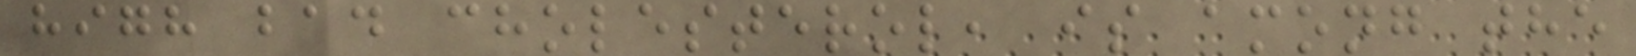high bad cholesterol, is among the
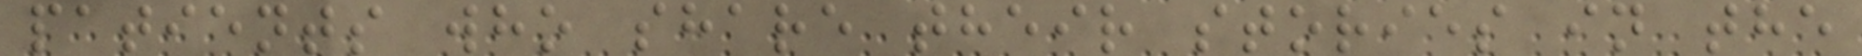patients who share their stories in the
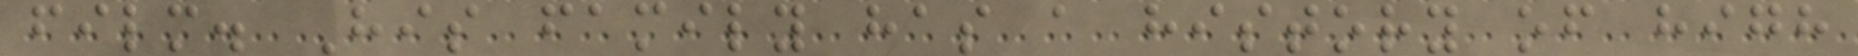film. His family has a history of high
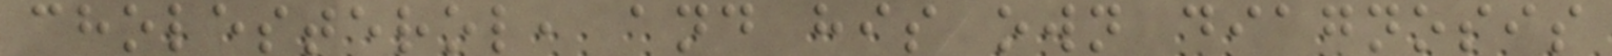cholesterol, and his own diagnosis
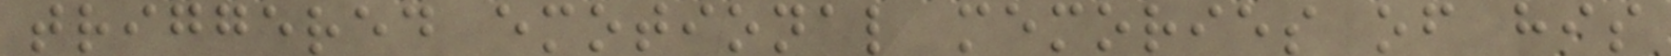triggered emotional memories of his
